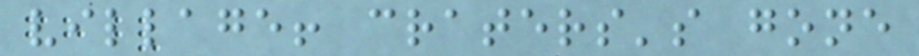village! craters's gone
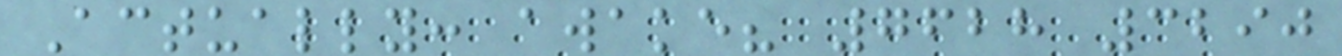Actually: awake? 7628 3290
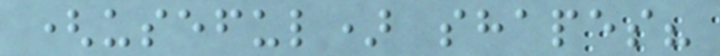(useful) shapes?
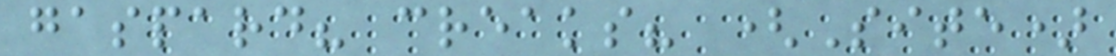gaspard? creaks? (Site)
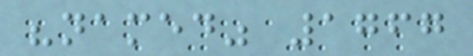"named" 1767
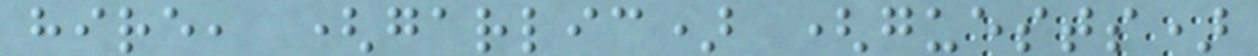hire, (garlic) (guests)
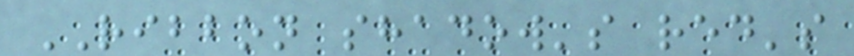RIBBON shadow's red's
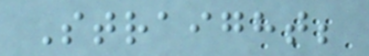Straight;
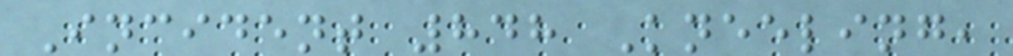Incident 848 Kneeling,
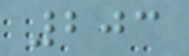203
